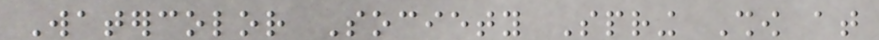Watercolor Society Spring Show at
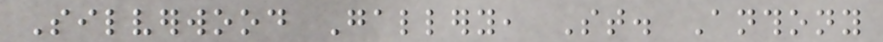Silverwood Gallery, St. Anthony
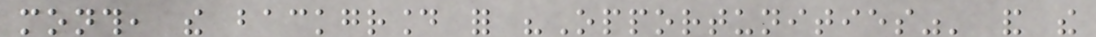month, the background for "Opportunities"' and the
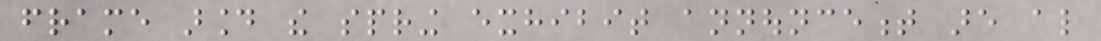frame around the spring exhibit announcement are also
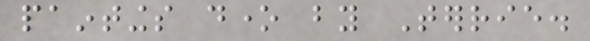paintings done by Terrie.
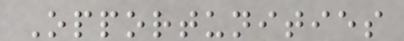Opportunities
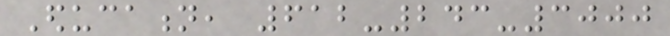Education, 612-243-3000
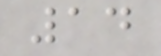14
